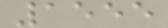1555
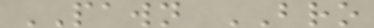PAWN BRO
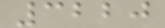3220
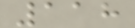118
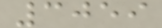3059
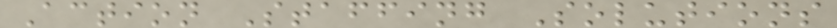Action Staffing Solutions
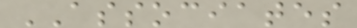ASSOCIATES
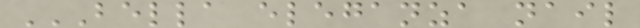BELLA ELEGANZA NAIL
